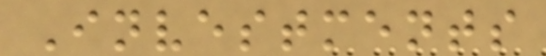Investments
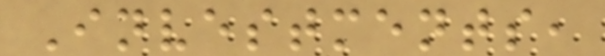Investments,
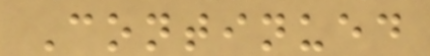Continued
